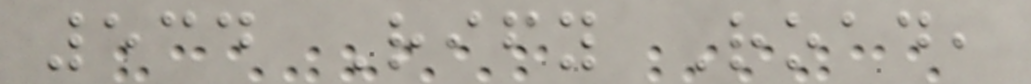534 Rify Road,
